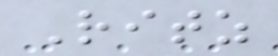Ritz
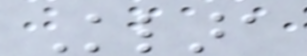Klara
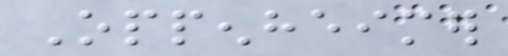Oppenheimer
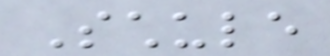Schule
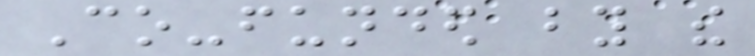Co-funded by the
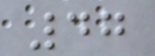47
